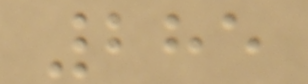285
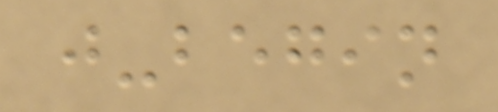j-begin
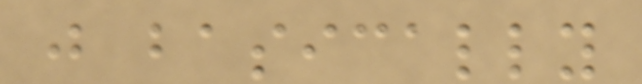j basically
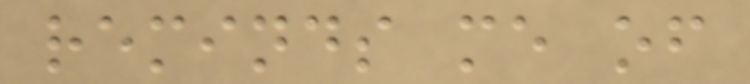reminds me of
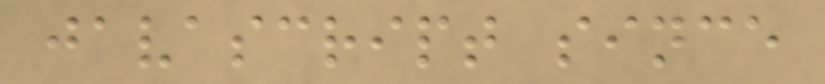javascript since
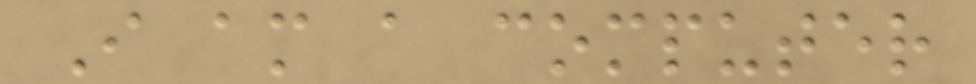I am a computer
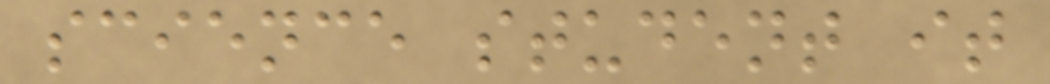science student it
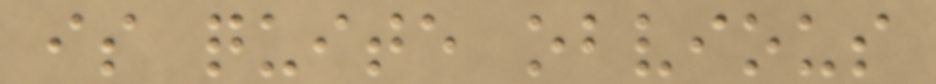is quite obvious
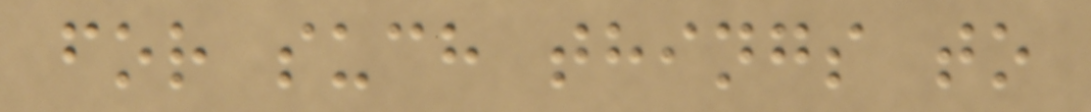for such things to
